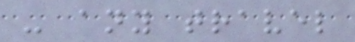- any travel
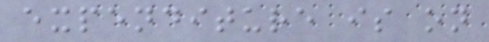expenditure is on
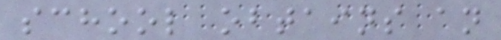school obtains an
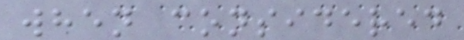when considered
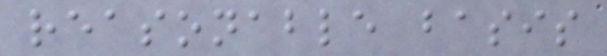reasonable basis
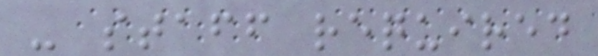- staff required
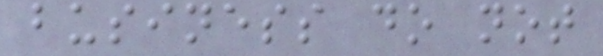business do not
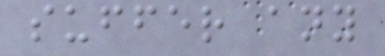suffer any
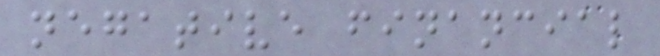negative financial
